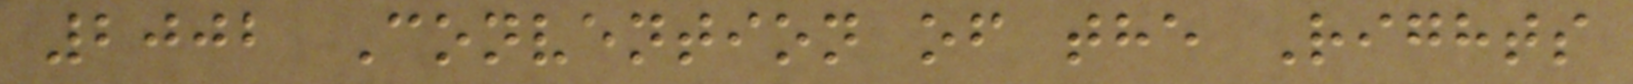2002 Convention of the Rights
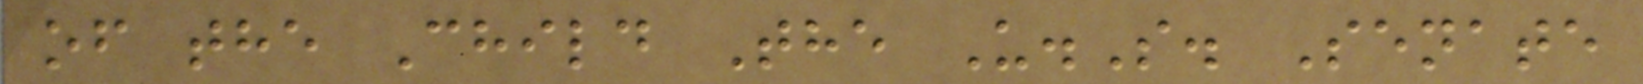of the Child The U.S. Senate
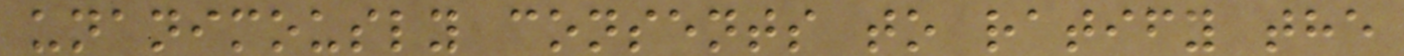unanimously consents to ratify the
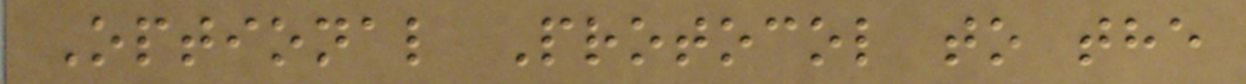Optional Protocol to the
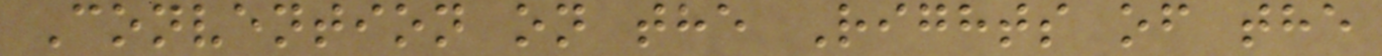Convention on the Rights of the
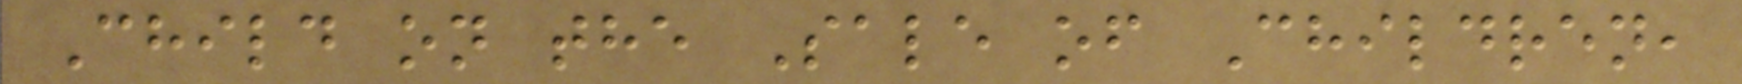Child on the Sale of Children,
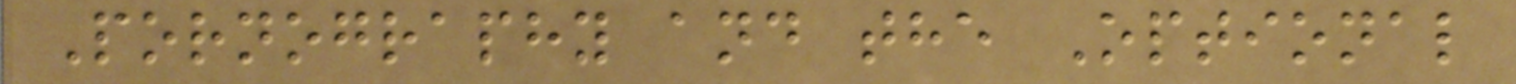Pornography and the Optional
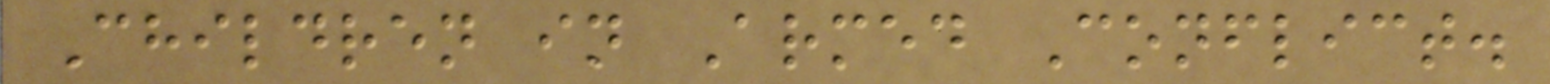Children in Armed Conflict.
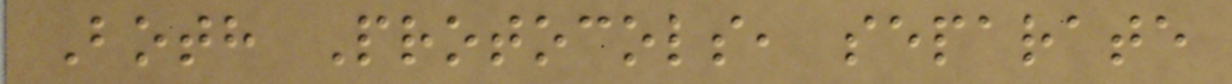Both Protocols, separate
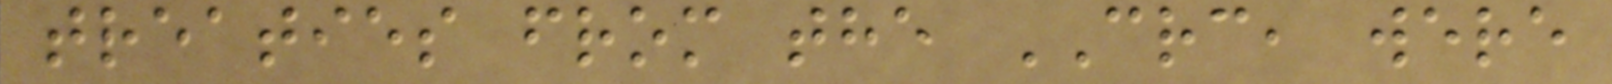treaties from the CRC, were
